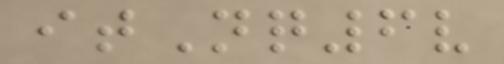itNq6v
